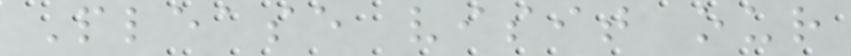Please visit our
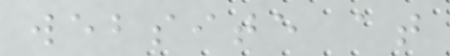website at
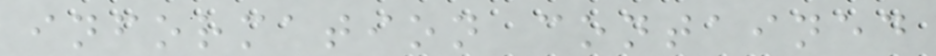information contained
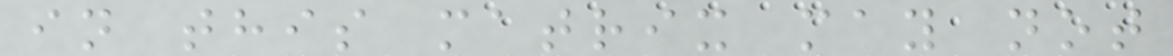in this matrix may not
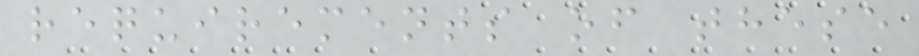requirements of these
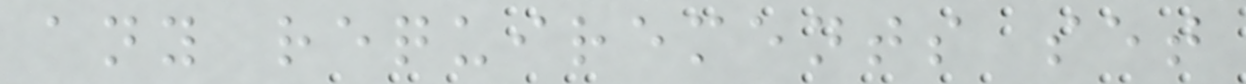any requirements set
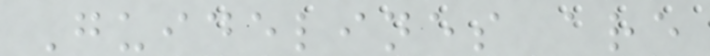Guidelines are
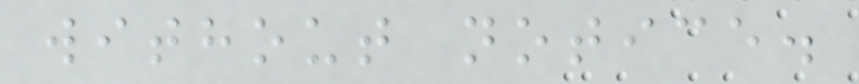without notice.
